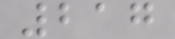217
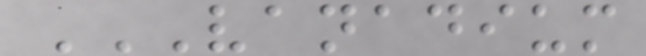VANADIUM
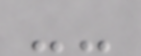--
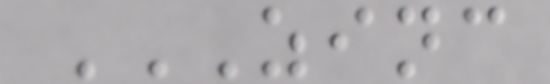ZINC
